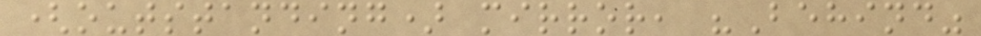(outstanding) mirror, "Behind"
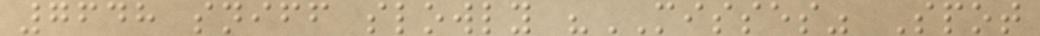7648 sniff slowly "MISSES" Spot
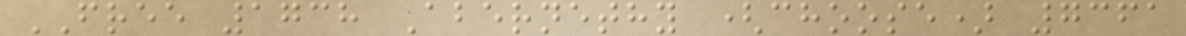FREE 1738 Abernethy (choose) 7361
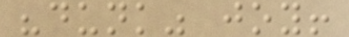"dunk" joy!
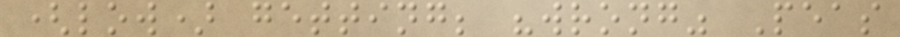(low) getting; "wrong" Peas
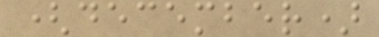(december)
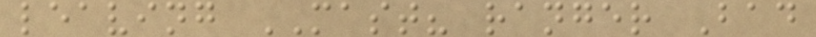leaving MAST? ranger Bad
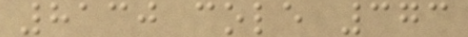8130 cole 373
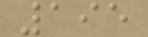195
